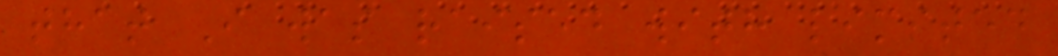that I was raised with limited
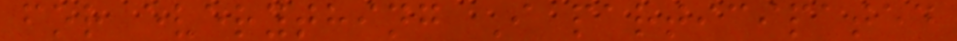for everything I participated
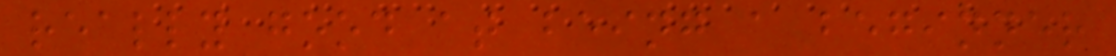really good at being a beginner
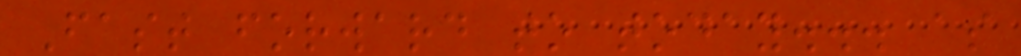Fast forward to today... as
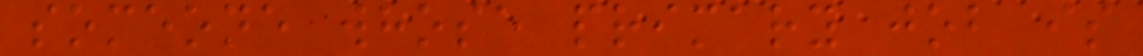someone whose primary job is
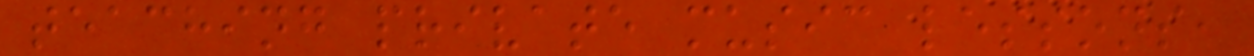teaching private music lessons,
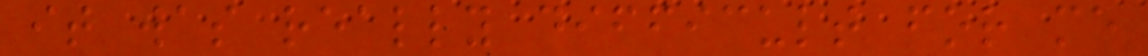it was really difficult for me
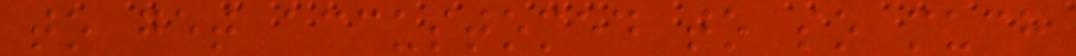to get accustomed to so much
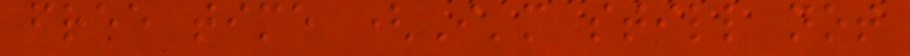free time (I'm still not
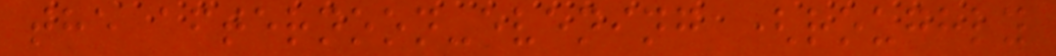the afternoon-evening (roughly
